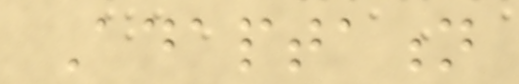Adaptation
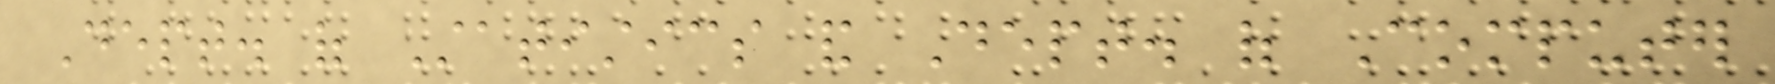Dept. of Statistics and Dept. of Computer
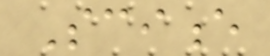Science
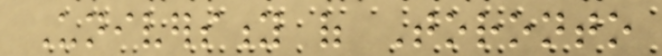University of Toronto
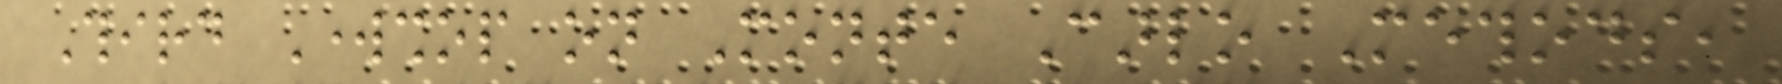Third Workshop on Monte Carlo Methods,
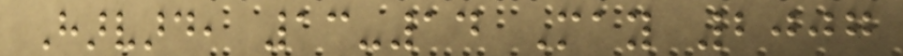Harvard, 13-14 May 2007
